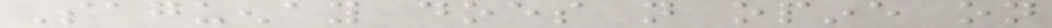Saguenay does not opine on
